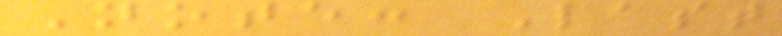Note: Last
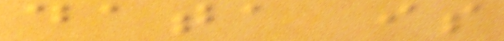data is
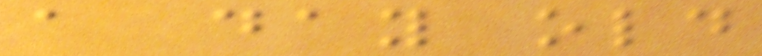a day old
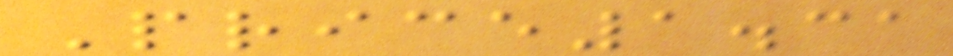Price1.31
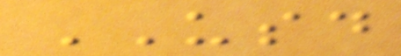USD
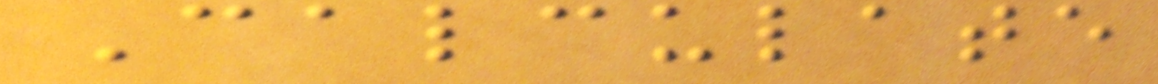Calculate
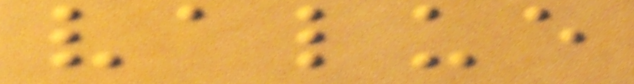value
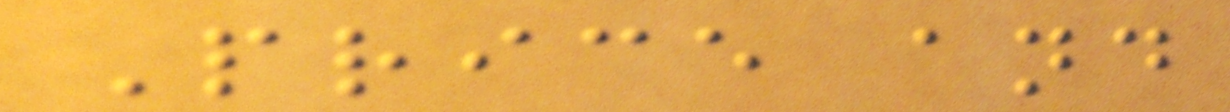Price and
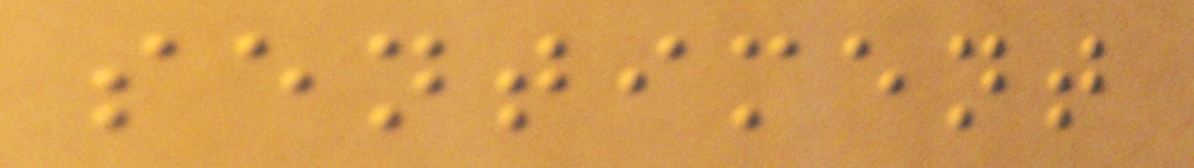sentiment
